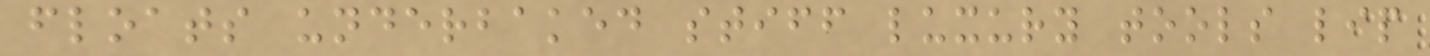floats underbaked stiff luxury tools lip
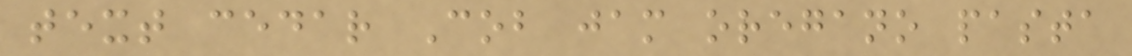text cedar Cob jam oregano pasta
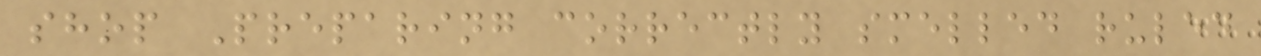shop Preparing correctly smelled ruled
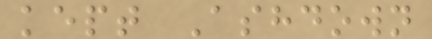kept Ashdown
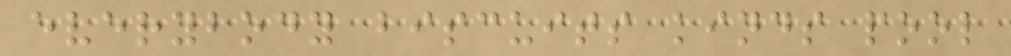everybody biscuits kinds pool
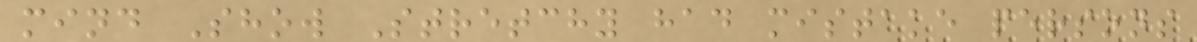mind Show Stretchy had mistake persons
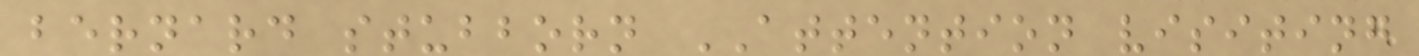bernard stubborn ATTENTION visiting
